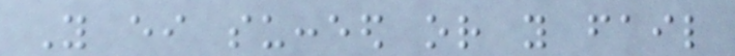You either succeed or you fail
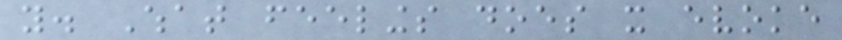you. What feelings does it evoke
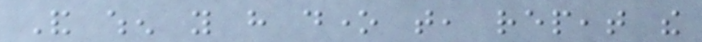And when you have done that, repeat the
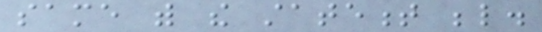same with the statement below.
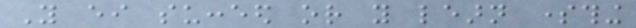You either succeed or you learn something
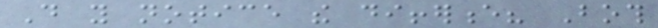Do you notice the difference? Both
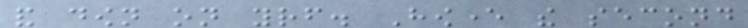and down on yourself. However the second
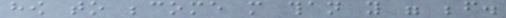how to become more than you were before.
